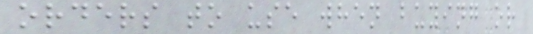orders to use when buying or
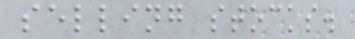selling stocks.
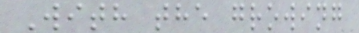With the growing
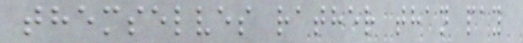themselves rather than pay
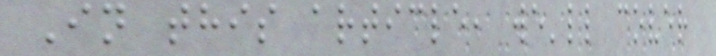In this article, we'll cover
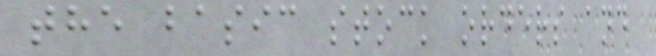the basic stock orders and
